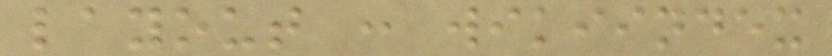layout : wikiindex
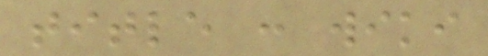title : wiki
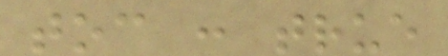toc : true
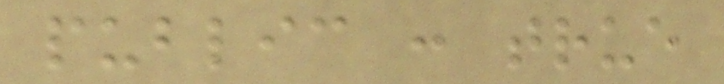public : true
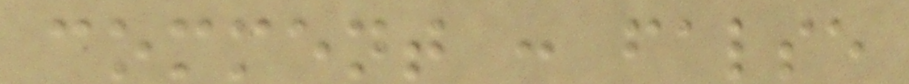comment : false
